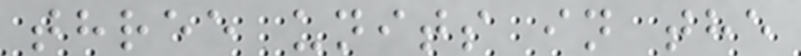three units in the
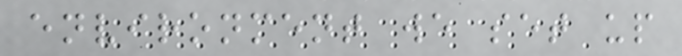environment we set up
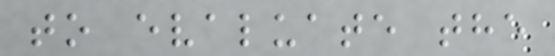to evaluate the
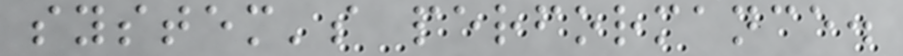system's performance.
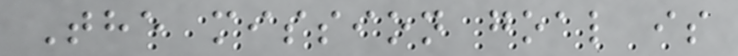The mission goal is
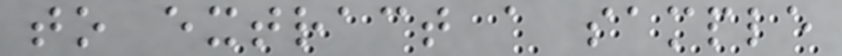to extract a sample
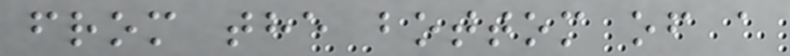from the bottom of a
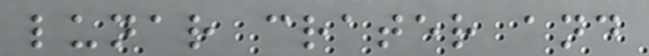lunar crater and
